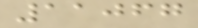11067
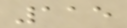115
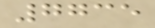7735
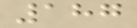187
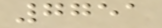7751
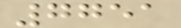7751
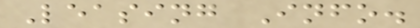Leasing Info.
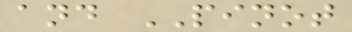and PINOT
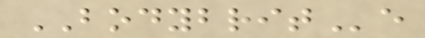BODYBRITe
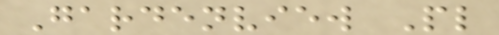Gardenview Pl
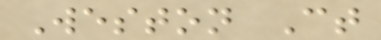Weston Ct
